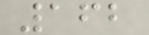162
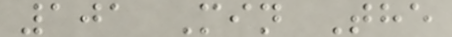101 Min The
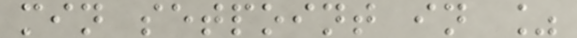min setpoint in %
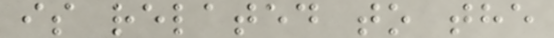is related to the
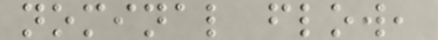nominal flow,
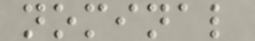nominal
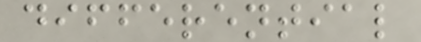differential
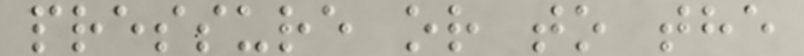pressure or to the
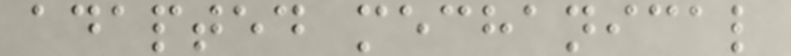adapted mechanical
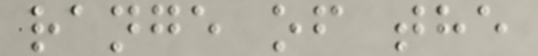range of the
